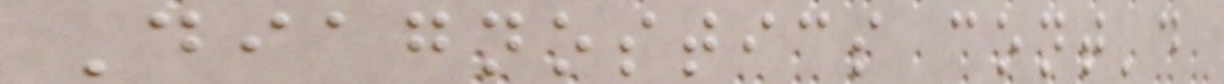Diagnostics cont'd
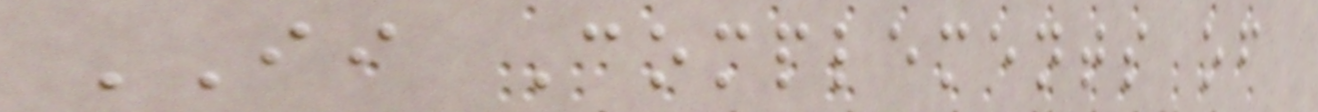II Complements of
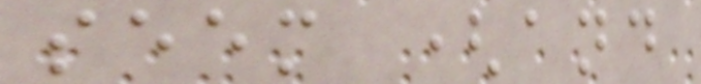seem (and
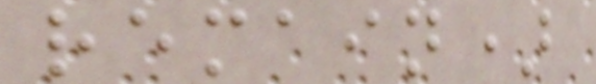remain)
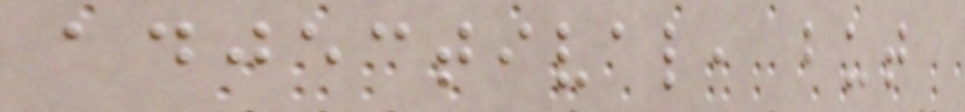adjectival, but
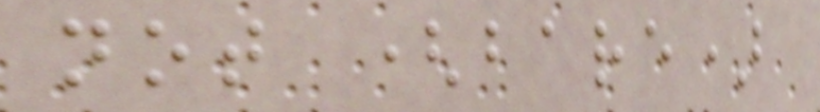not (bare)
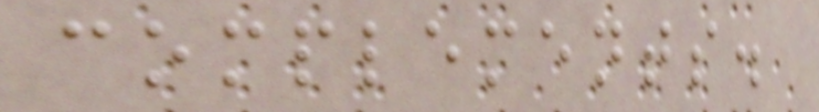complements.
